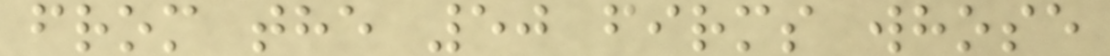from the 50 firms whose
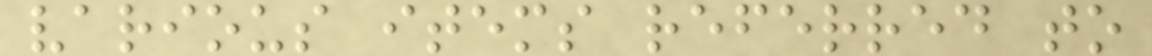various items referred to
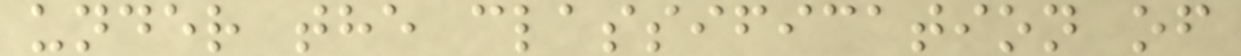under the classification of
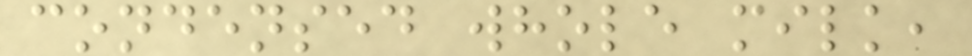condensed whole milk,
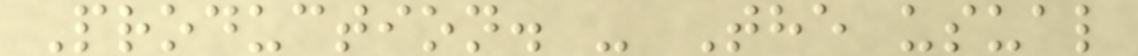Production. - The usual
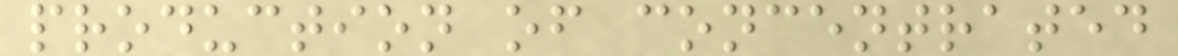production of concentrated
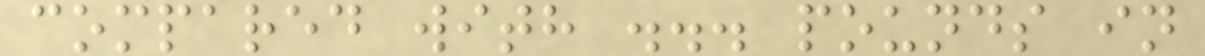compared with ... pounds in
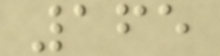165
